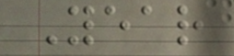Year
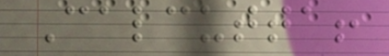Calcutta!
